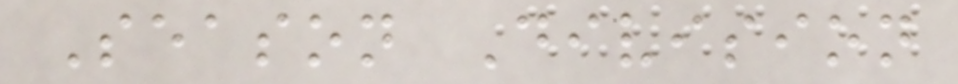Season Division
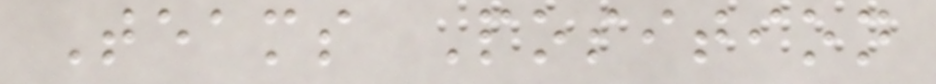Teams Position
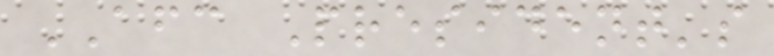AFC President's
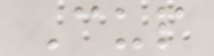Cup
